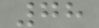78
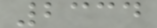2334
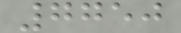7750
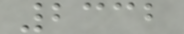2332
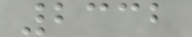2332
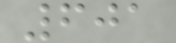601
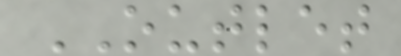OUTLET
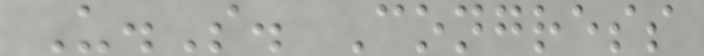U.S. Congress
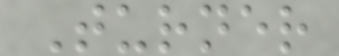Turner
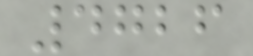4726
